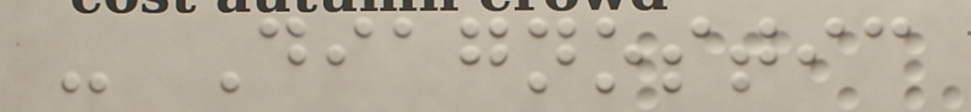- Diagnostic
